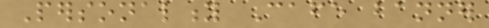Personality Cafe banner
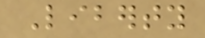Liberty
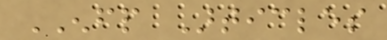ENFP Articles
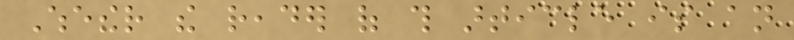Whether the reader of this article is an
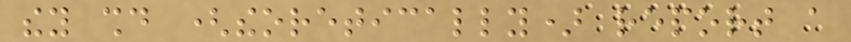they should (theoretically) report a
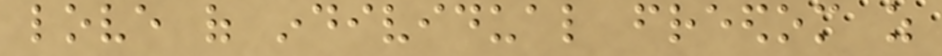love of individual freedom as
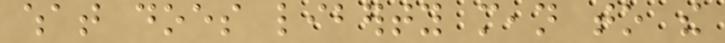what does liberty mean to the
